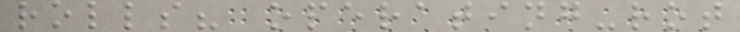rolls? operating-rot
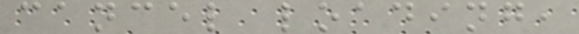cancel loading,
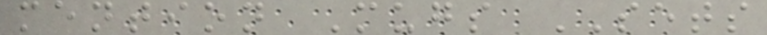mention Mugs SETS
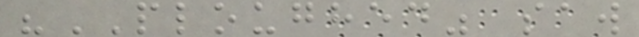"PLOUGHED" saw
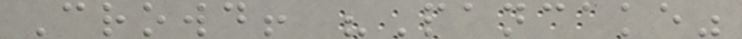Crowd! "Pancake"
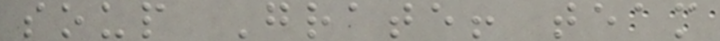soup Grate! team
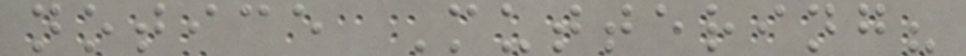notice Muttering?
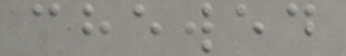chewed
